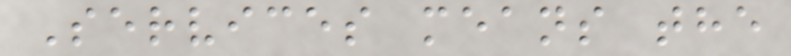Services means the
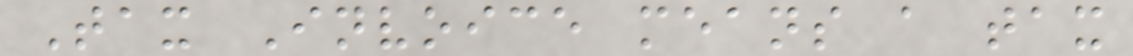Tax Invoice means a tax
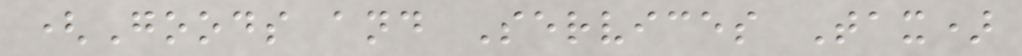(Goods and Services Tax)
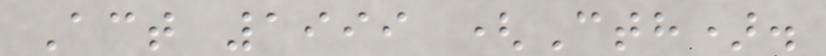Act 1999 (Cth).
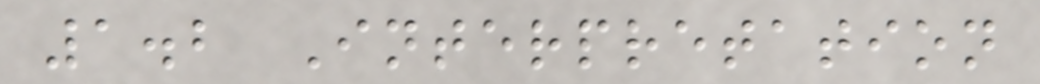1.2 Interpretation
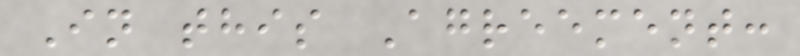In this Agreement:
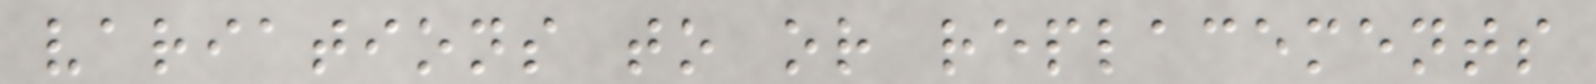variations to or replacements
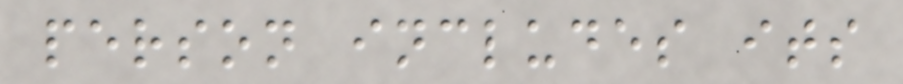person includes its
